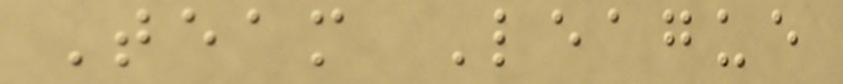Team League
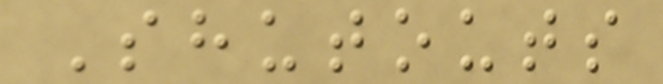Shutouts
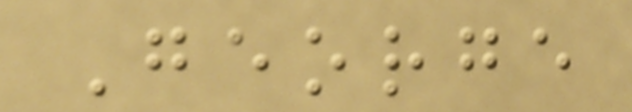George
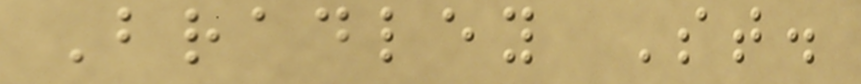Bradley St.
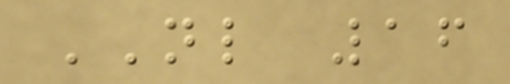NL 16
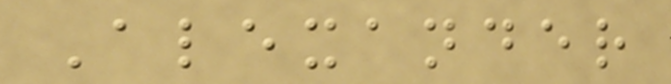Alexander
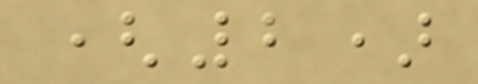(2)
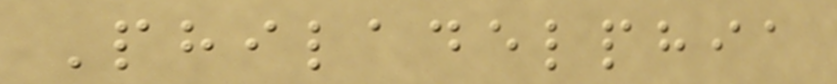Philadelphia
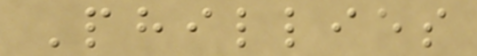Phillies
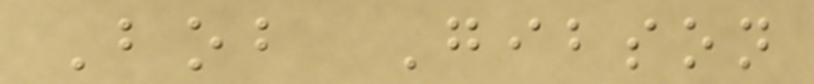Bob Gibson
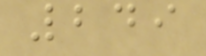249
